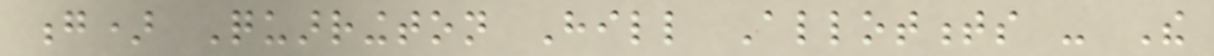g) Quarrington Hill Allotments - The
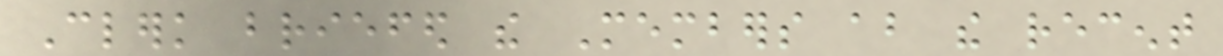Clerk briefed the Members about the recent
